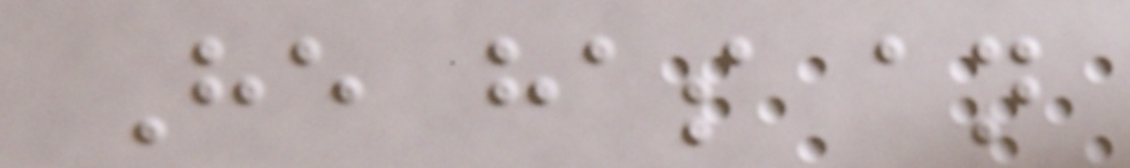He has an
